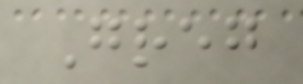Greg
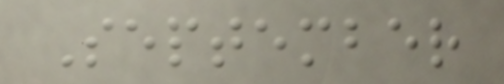September
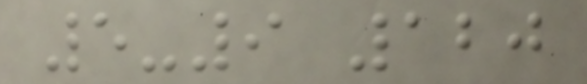5-9 120
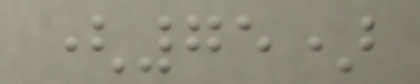(75)
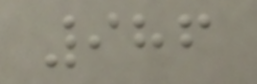986
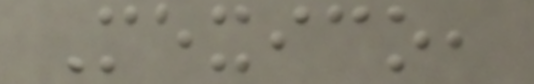Mexico,
